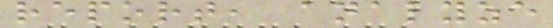report, analyze
